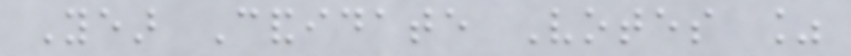Year Candidate Votes %
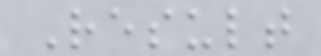Result
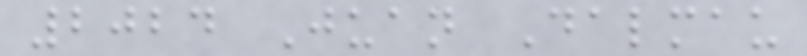2024 Juan Dalmau
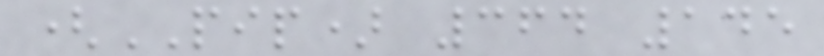(PIP) 364 145
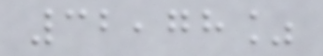32,78%
